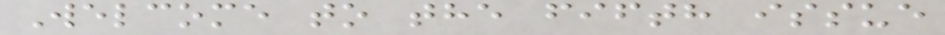Welcome to the fifth issue
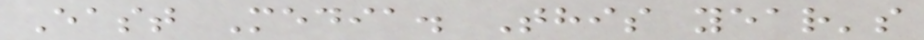East Media. This year's
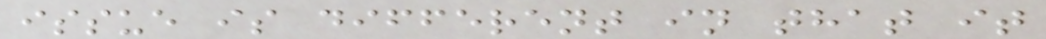issue is different in that it
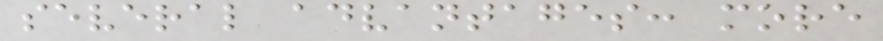several advantages: more
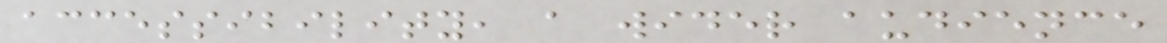accessibility, a wider audience
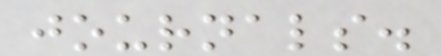journals.
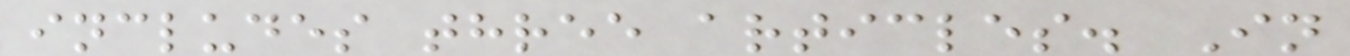includes three articles. In
